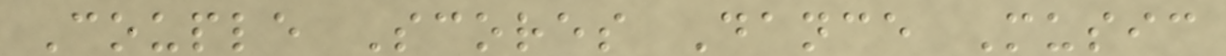Couple Scores Dance Music
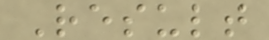Result
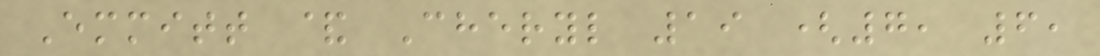Emmitt & Cheryl 19 (7, 6,
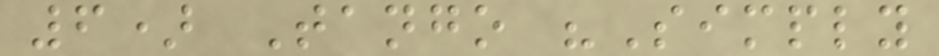6) Tango "Simply
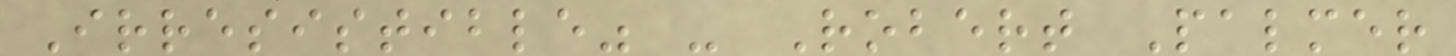Irresistible" - Robert Palmer
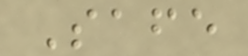Safe
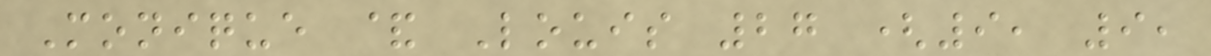Monique & Louis 27 (9, 9,
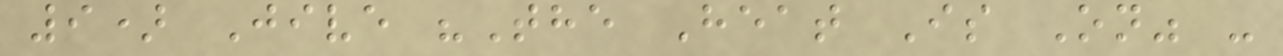9) Jive "The Heat Is On" -
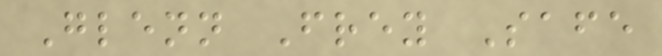Glenn Frey Safe
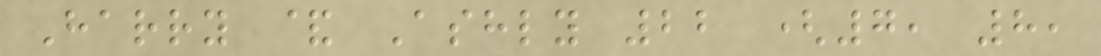Harry & Ashly 22 (7, 8,
